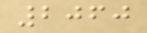2060
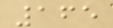165
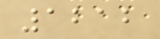1212
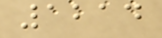1214
